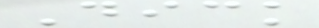Dick
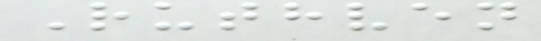Ruthven
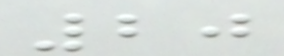20
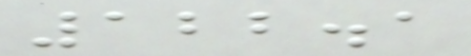122.1
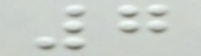7
